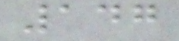147
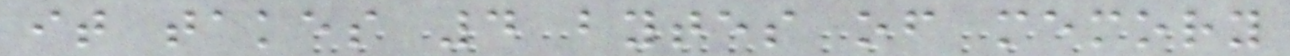it takes 4 bytes of memory
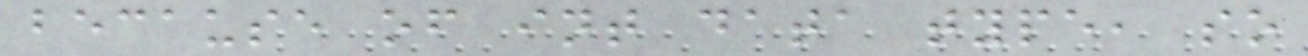because of int data type, so
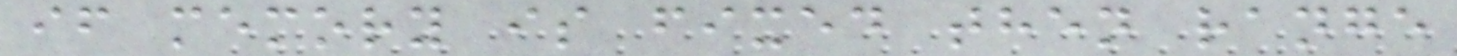if memory is fixed then range
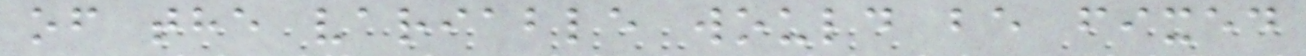of the variable would be fixed
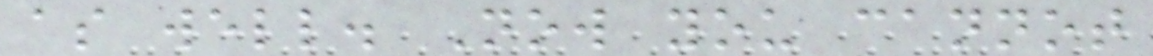as well. Now you cannot
